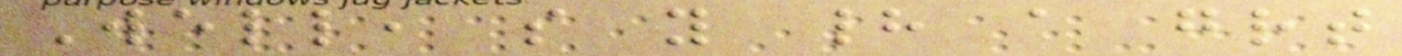Well, so you had a great
